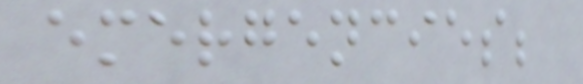emergencies;
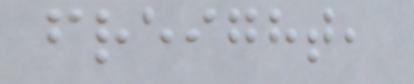freight,
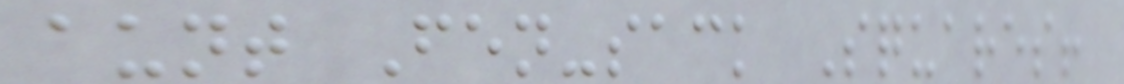aunt Fen-sack Squares!
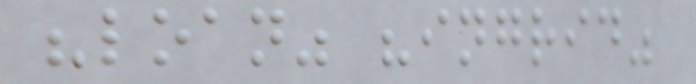"loan" "ingrid"
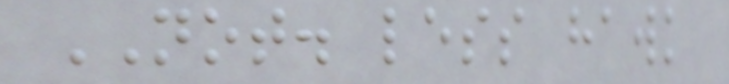NOT. less hawk
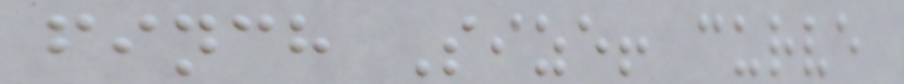finch Size! curve
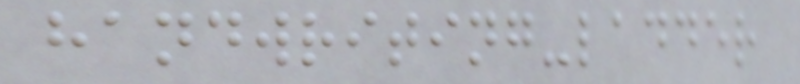handwriting-ladder
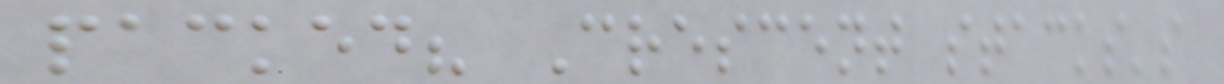packed? Crescent stacks's
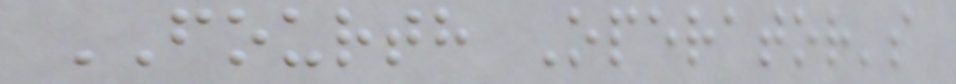FOURTH Operator's
